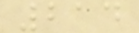214
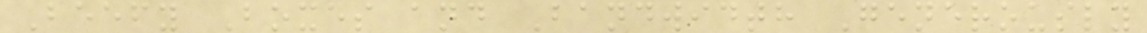Beefy Boxes and Bandwidth Generously
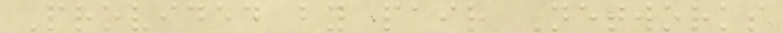Provided by pair Networks
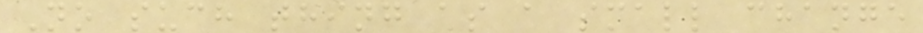No such thing as a small change
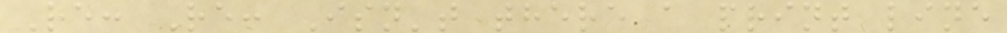Re: Re: Isn't there a print line
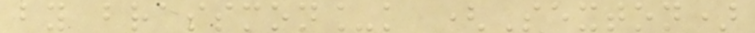by brassmon_k (Sexton)
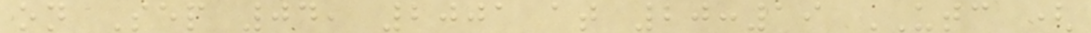on Sep 04, 2001 at 20:19 UTC (
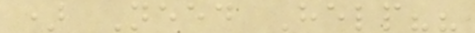) Need Help??
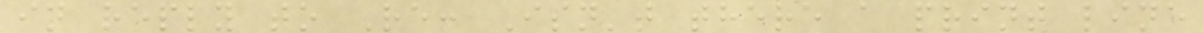in reply to Re: Isn't there a print line
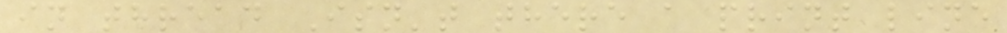in thread Isn't there a print line
